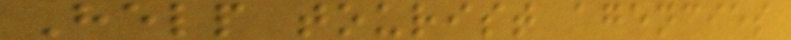Help tourist agencies
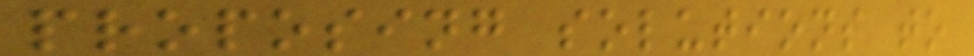proposing solutions to
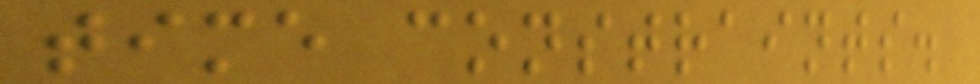time constraints.
